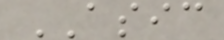ASIC
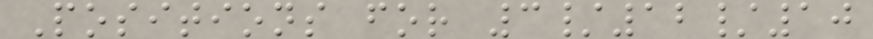Positions for 3/12/10
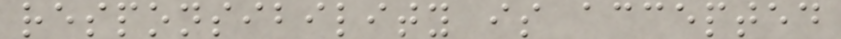responsibility is accepted
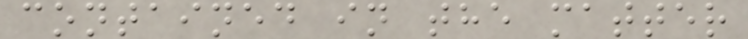contained in the matter
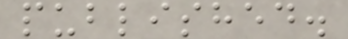published.
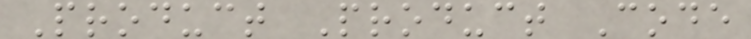Product Product Code
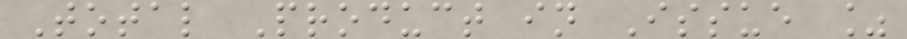Total Product in Issue %
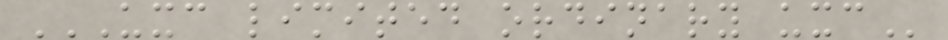UXC LIMITED ORDINARY UXC
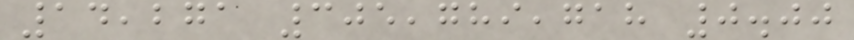14,271 305,789,718 0.00
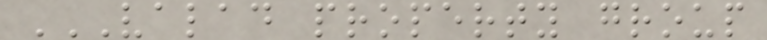VALAD PROPERTY GROUP
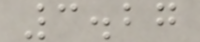3.27
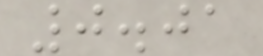0.01
